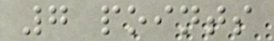7 points
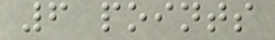6 points
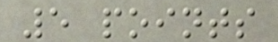5 points
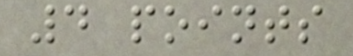4 points
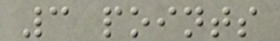3 points
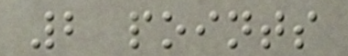2 points
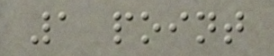1 point
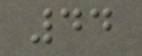44
